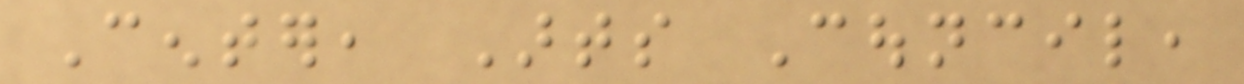Center, Arts Council,
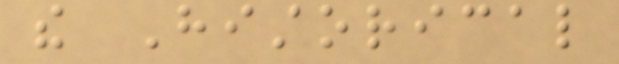the Historical
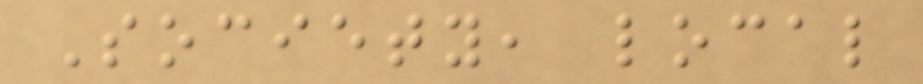Society, local
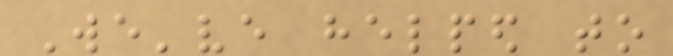We've helped to
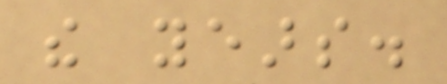the years.
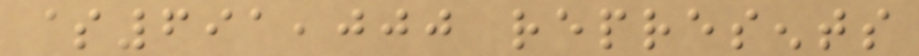$691,000 represents
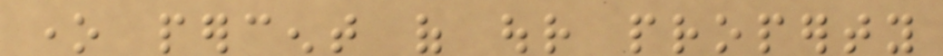one percent of our property
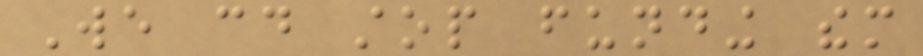We could stop funding them
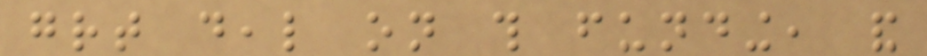great deal on this funding, and
